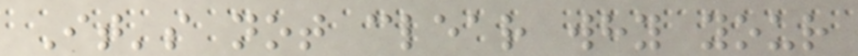It's not clear why your
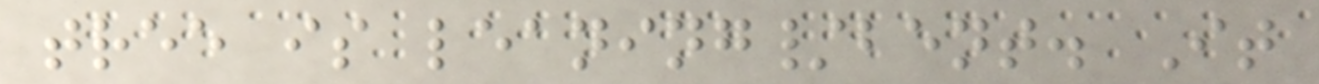tree is leaning/bent. It
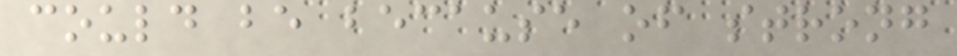could be because of strong
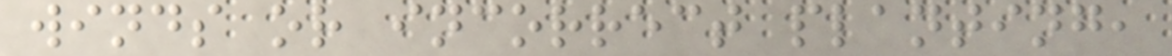winds or incorrect planting,
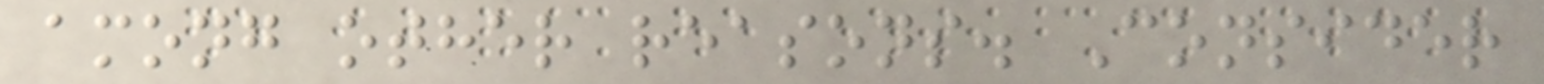among other reasons. Consider
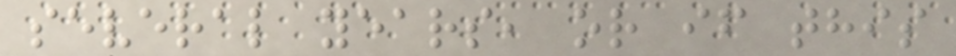several years, or if this
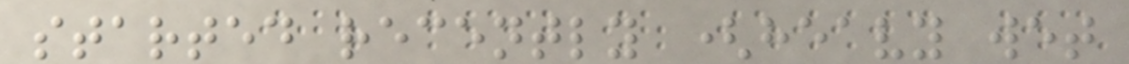started recently (heavy wet
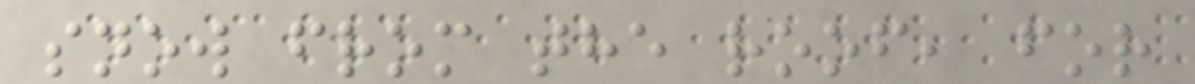snow from the roof, for
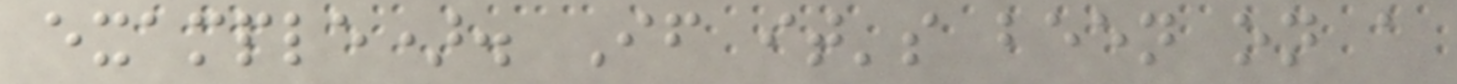example). If it's been on a
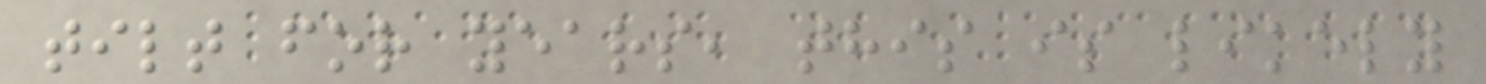tilt for years, this is likely
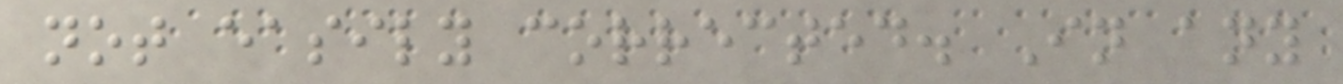not easily corrected. In any
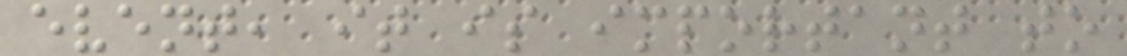event, it is important to
